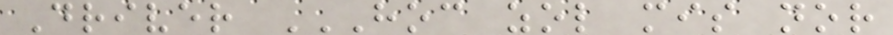Driver HOC ZOL MIS NOR
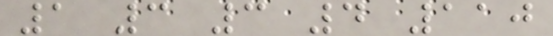1 3 3 4 110
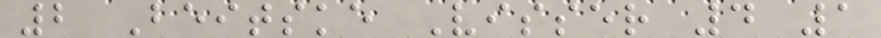2 Beitske Visser 4 1
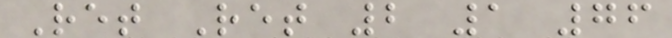Ret Ret 2 1 76
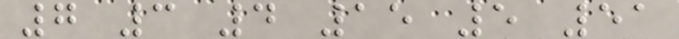7 3 4 15 5 51
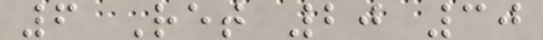6 Ret 20 30
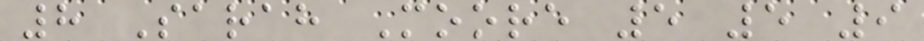8 Sarah Moore 5 5 9
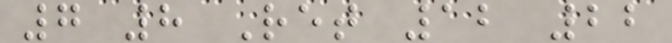7 8 Ret 12 22
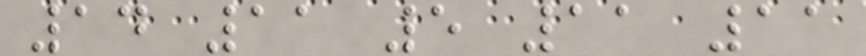14 11 5 11 11
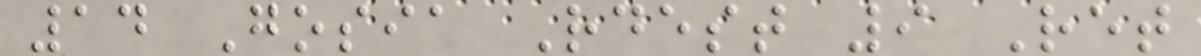14 Gosia Rdest 9 Ret
